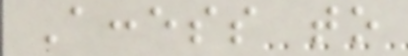Access to
